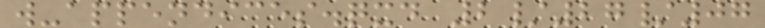w-appendices.qxd 2/27/07
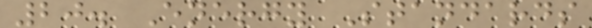20. Energy Standards
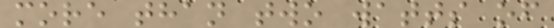more than two watts of
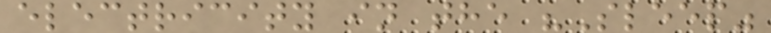electricity in the "Sleep"
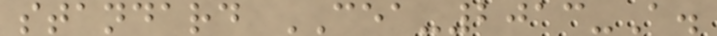standard CEA-2013-A.
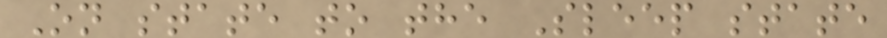On state to the Sleep state
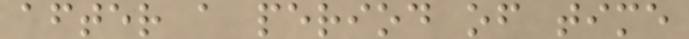after a period of time
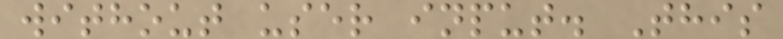without user input. This
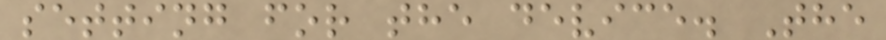setting for the device. The
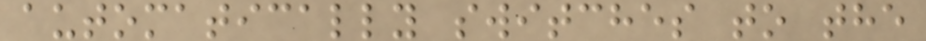automatically switches to the
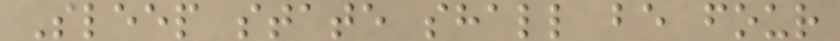Sleep state shall be four
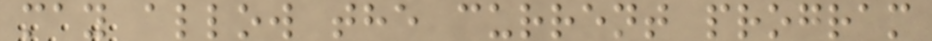may allow the current program
